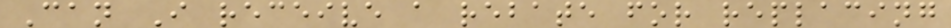Can I receive a rebate for replacing
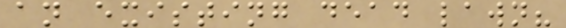an existing dead lawn?
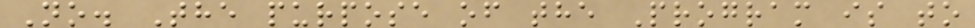No. The purpose of the Program is to
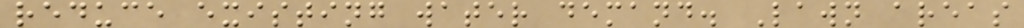reduce existing water demand. Lawn areas
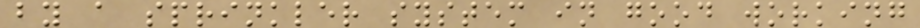by a sprinkler system in good working
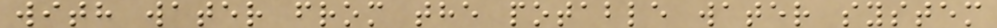with water from the potable water system
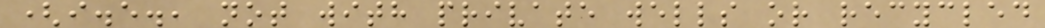(i.e., not with private wells or recycled
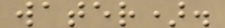water).
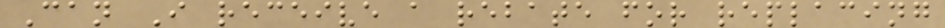Can I receive a rebate for replacing
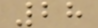28
